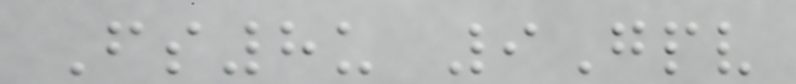Fs8u 9Gpv
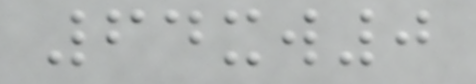64xw0
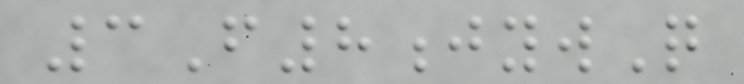3F8jywQ
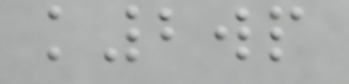k2wp
